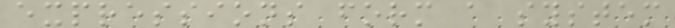expressions form a system
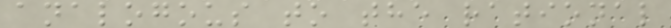analogous to the rational
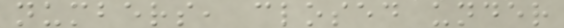numbers, closed under
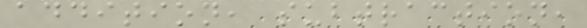addition, subtraction,
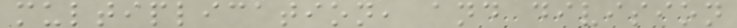multiplication, and division
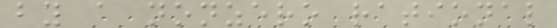by a nonzero rational
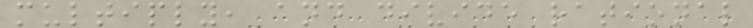multiply, and divide rational
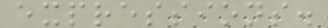expressions.
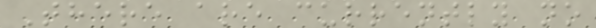There are currently no
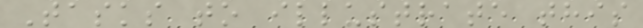Tasks to illustrate this
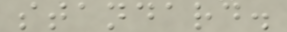standard.
